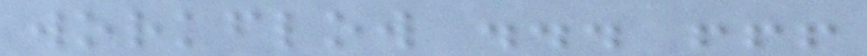workflow ... !!!
